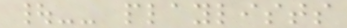|-- playlists
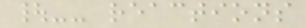|-- reactions
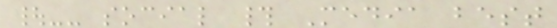|-- social # Media best
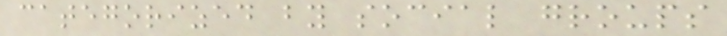categorized by social groups
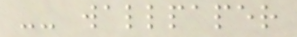-- wallpaper
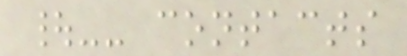|-- contacts
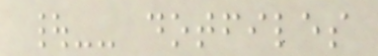|-- dotfiles
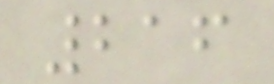216
